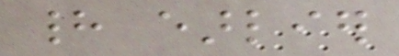had earlier
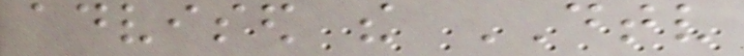advised the DTV
